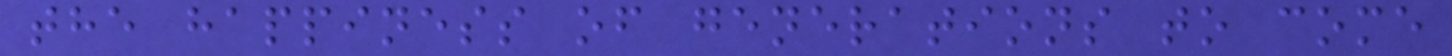the happiness of generations to come
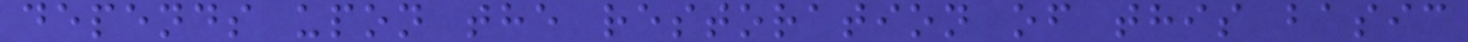depends upon the restoration of this basic
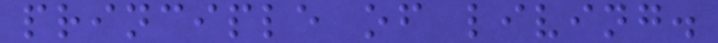principle of living.
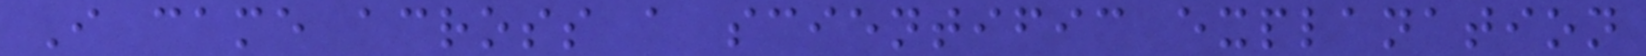I came across a scientific explanation
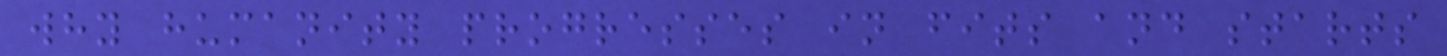why humanity progresses in fits and starts
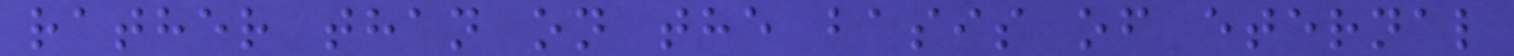rather than on the basis of eternal
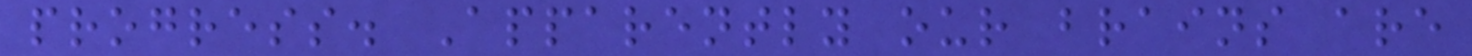progress. Apparently our brains are
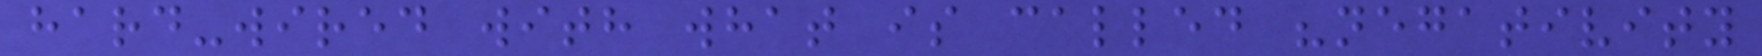hard-wired with what is called "negativity
